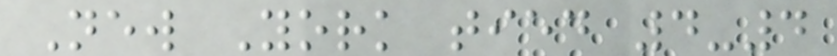New York tied 4-4
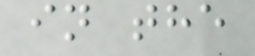in the
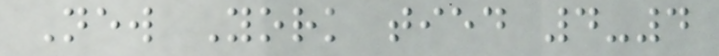New York tied 4-4
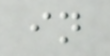in
